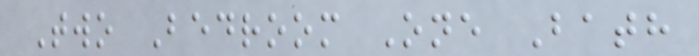Two Bedroom One Bath
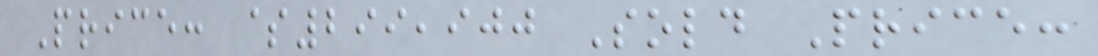Price: $299,900 Sold Price:
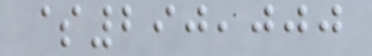$290,000
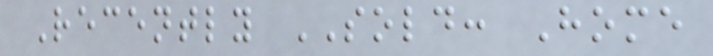Recently SOLD: Home
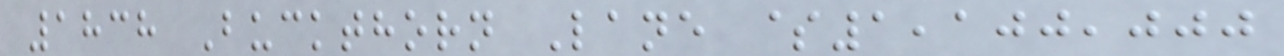1838 Buckthorn Lane $1,100,000
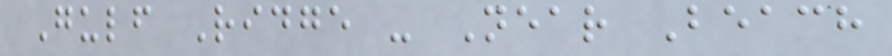Gulf Ridge - Near Beach
